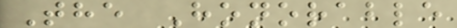The Honorable
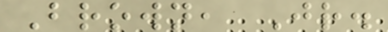Brown, Jr.
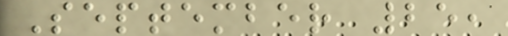September 25,
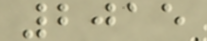2015
